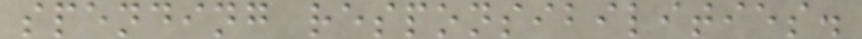spending responsibilities.
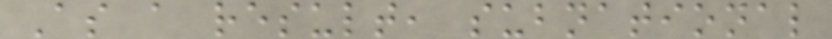As a result, subnational
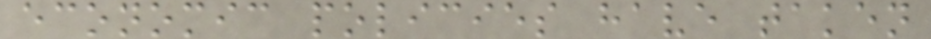economic policies have taken
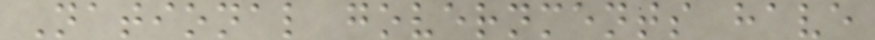National governments have
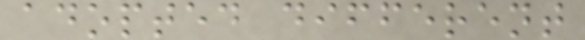adopted different
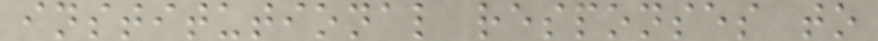institutional responses to
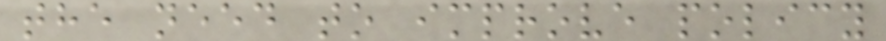the need to improve policy
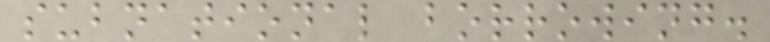subnational borrowing.
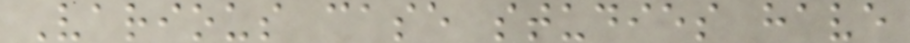Various case studies have
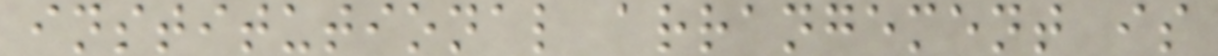institutional arrangement is
